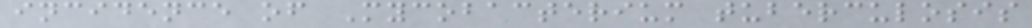incidence of Mycobacterium tuberculosis
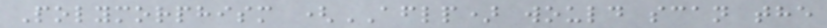Polymorphism (AFLP) would scan the
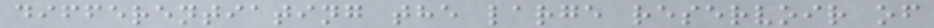differentiating the large reservoir of
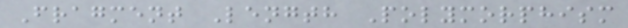Fragment Length Polymorphism
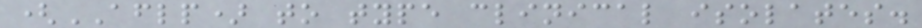(AFLP) to type clinical isolates.
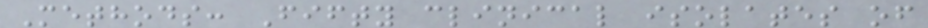Methods: Fifty clinical isolates of
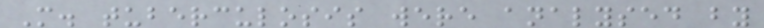M. tuberculosis were analysed by
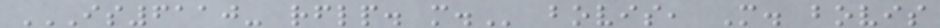IS6110- RFLP. M. bovis, M. bovis
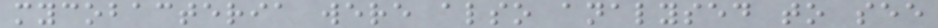mycobacteria were also analysed to see
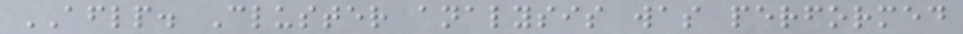AFLP. Cluster analysis was performed
